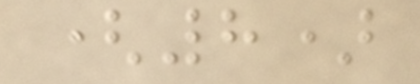(8)
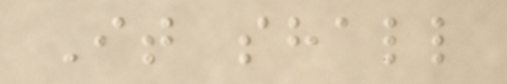It shall
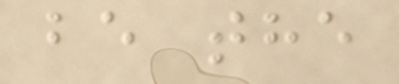be the
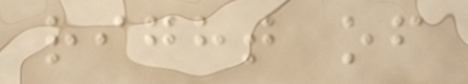right of
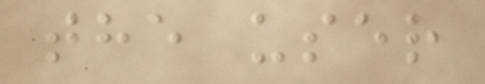the user
